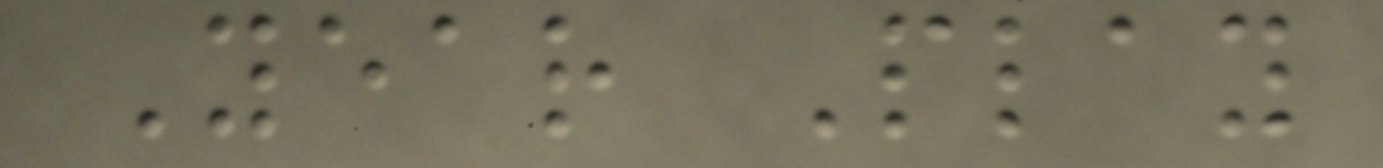Year Play
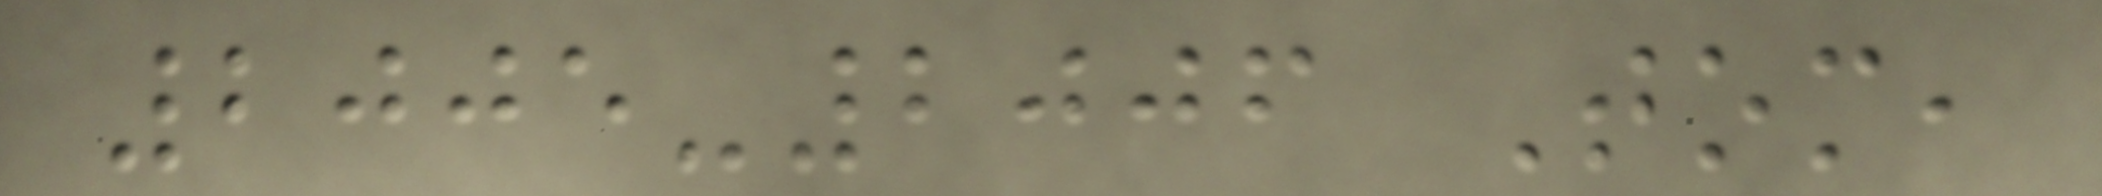2005-2006 Tom,
